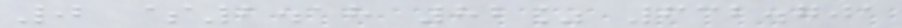0 $2.18 82% 632.701
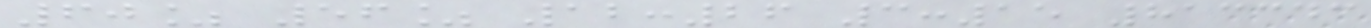60% 56% 12:26 3:15 813343
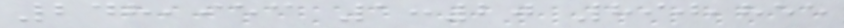248,953 1:20 890,855
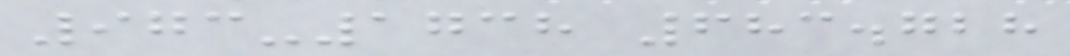973-1738 683.728
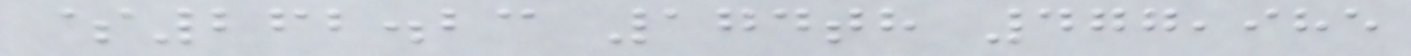$262.23 174th 477,985
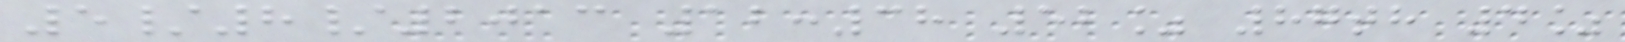5/8/2013 12:38 52% 87th 4%
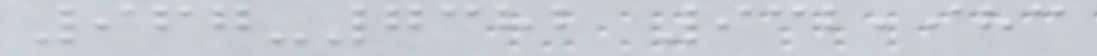967-7382 932,983
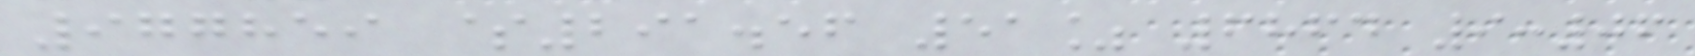977859 $291.56 51% 6864 9:06
